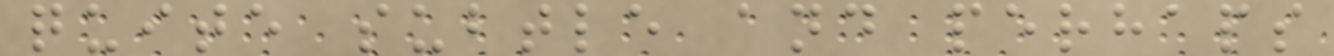quite subtle and perhaps
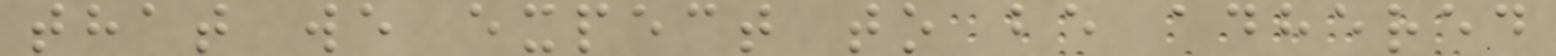that we expect to be adhered
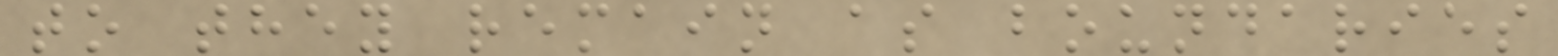to they remain as boundaries
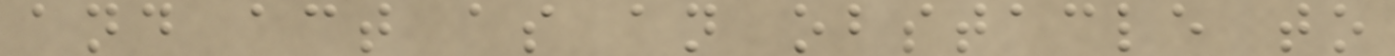and act as an obstacle to
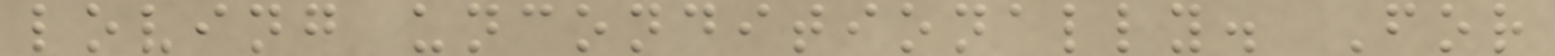loving unconditionally. For
